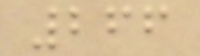266
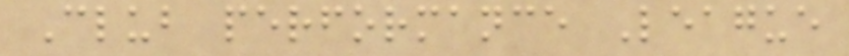Club performance League
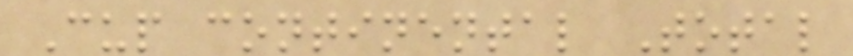Cup continental Total
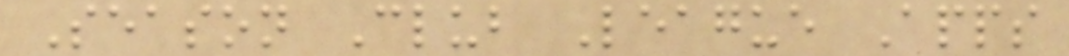Season Club League Apps
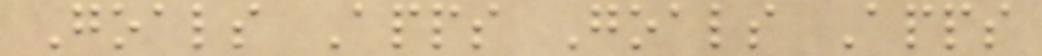Goals Apps Goals Apps
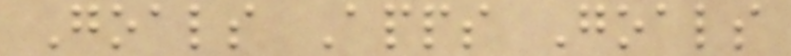Goals Apps Goals
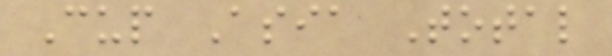Cup Asia Total
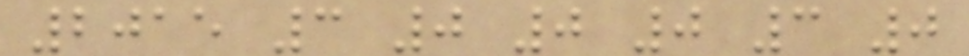2015 3 0 0 0 3 0
